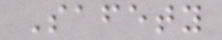Safety
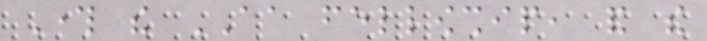Through the AA fellowship, and the
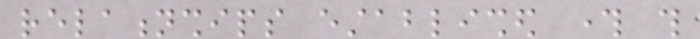relationships established through this
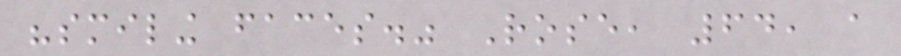"smiling faces." Rose, 64, a
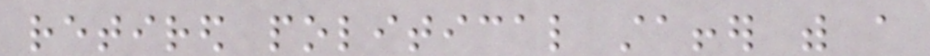retired political staffer with a
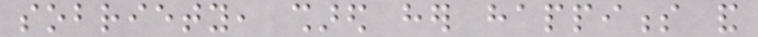sobriety, shared her happiness and
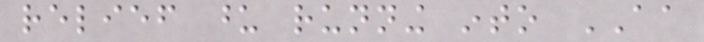relief upon running into AA
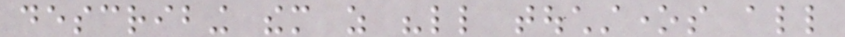describing them as "little touchstones all
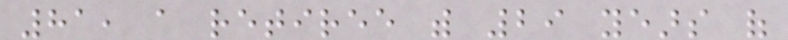81, a retiree with 29 years of
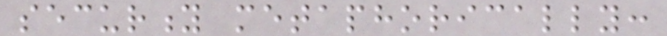security metaphorically:
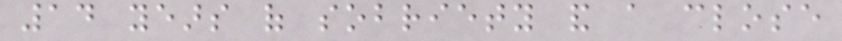14 years of sobriety and a close
